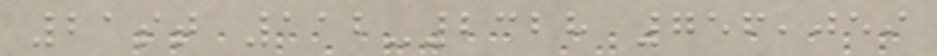21st 112-2328 756,059
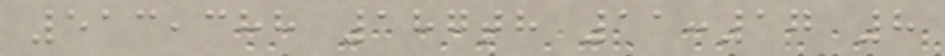513,388 187th 11:17 8
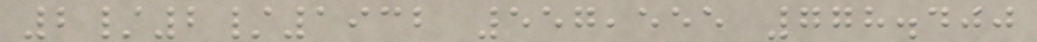2/2/1932 557,555 778.400
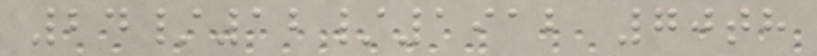24/12/1912 70th
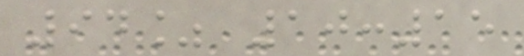94% 10:15
